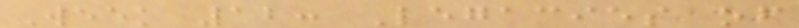Week 12: Legacies of
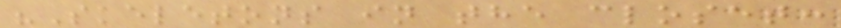"Skeletons in the closet:
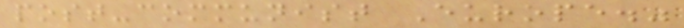post-communist Europe."
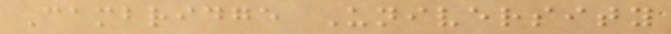Cambridge University
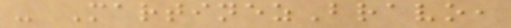- MartinezBravo,
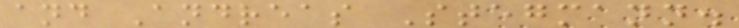and Andreas Stegmann.
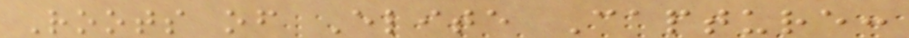Roots of Elite Capture:
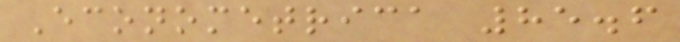Econometrica 85.6
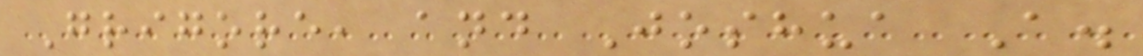Grigore, and Joshua A.
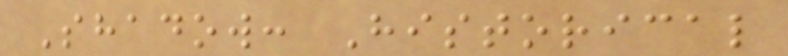Shadow: Historical
